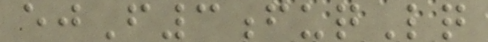ejF3fuqLq
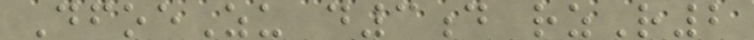DfoeZu d3d rzR2
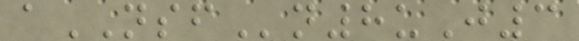aNSFn8uJ3
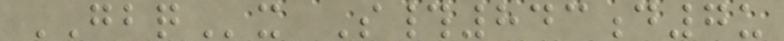GBQx S#843d7u
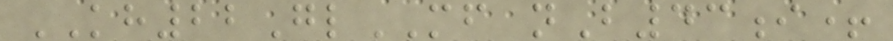KH22GlMF nB43i+
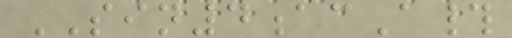SIN4acA#
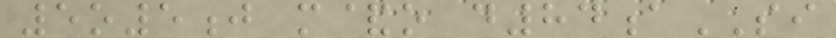5o5j m&o d84aSI
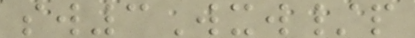sw3Wxw/p
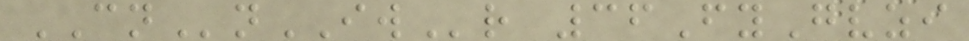CNnIWr 36FyGvzi
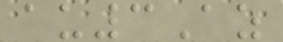au3Az
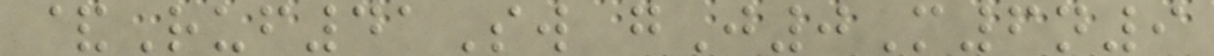&Ruf41Sw gJ0M6n9
